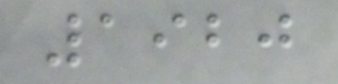1920
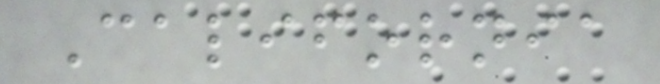California
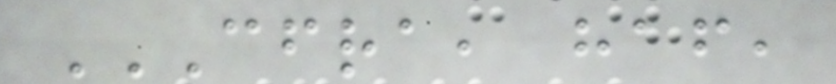CFRA, HAF,
